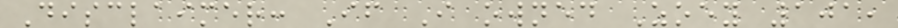Disclaimer: If I owned Zoey 101,
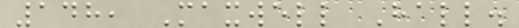148, Maxwell Hall.
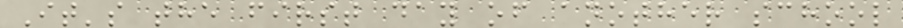It's the first day of another school
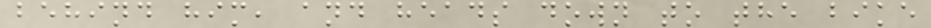behind him, and heads down to the bike
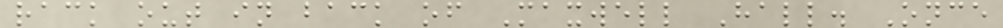rack out in back of Maxwell Hall. Once
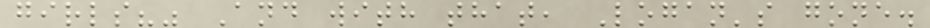girls?" And with that, Logan's gone.
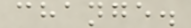change.
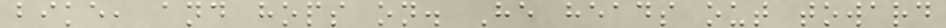bike, and hops on. He heads out toward
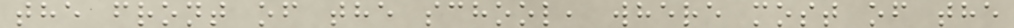the front of the school, where most of the
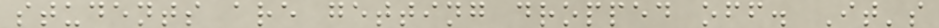students are getting dropped off. It's
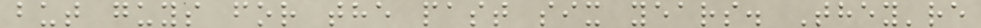but guys for the past six years. They're
